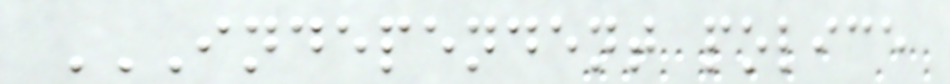INDEPENDENT POLICE
